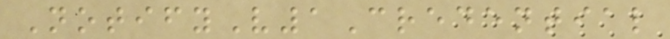NotifyV1Credential
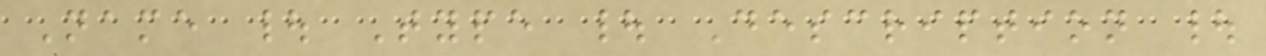Name | Type | Description |
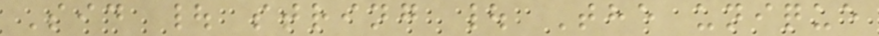Sid | string | The unique
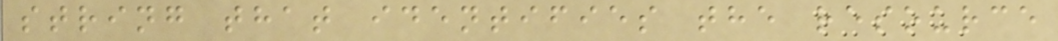string that identifies the resource
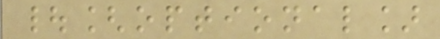|[optional]
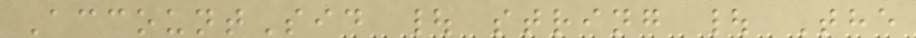AccountSid | string | The
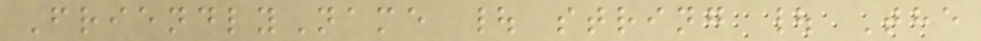FriendlyName | string | The
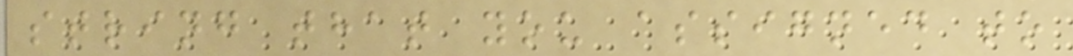string that you assigned to
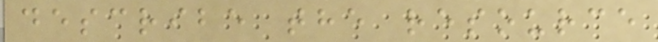describe the resource
